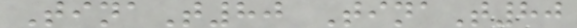TinaT80 TinaT80
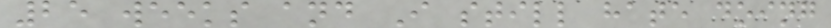25 weeks and I still hate doing
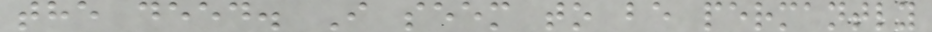the deed. I seem to be permantly
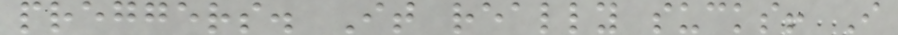preggers. It really sucks! I
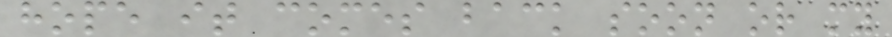hope it comes back soon or my
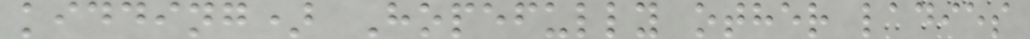kidding) Hopefully other ladies
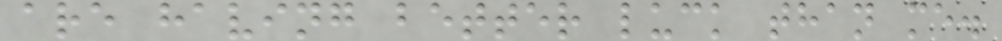are having better luck than me.
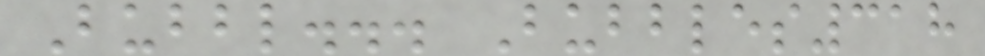Bubbl... Bubbles318
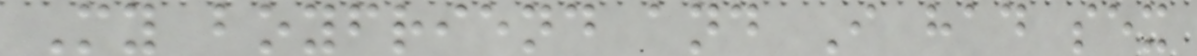My boyfriend and I had sex
